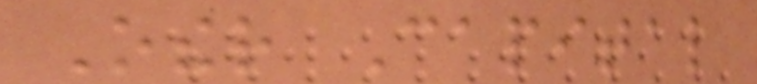Other Capital
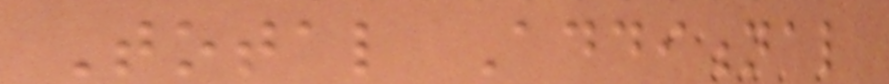Total Additional
